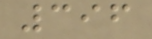396
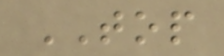TOP
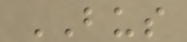BUS
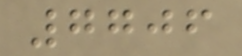7706
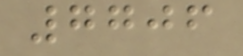7706
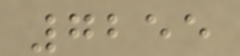7255
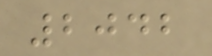2042
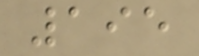195
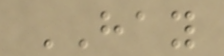HAY
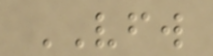VFW
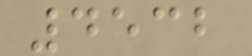4532
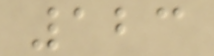123
